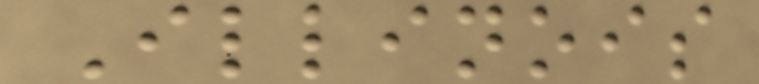Illinois
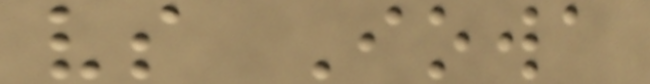vs Iowa
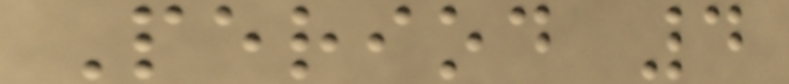Period 4
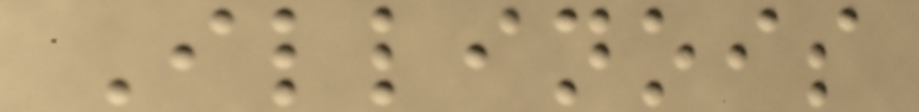Illinois
